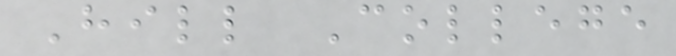Hill College
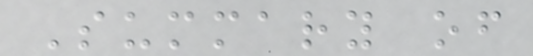Summary of
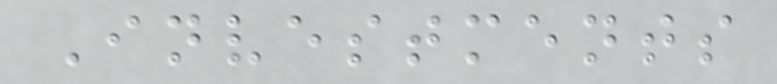Investments
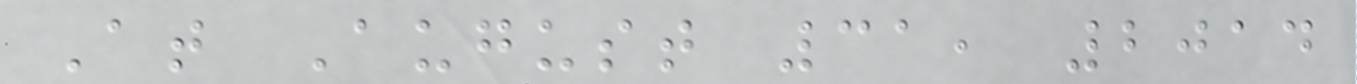At August 31, 2014
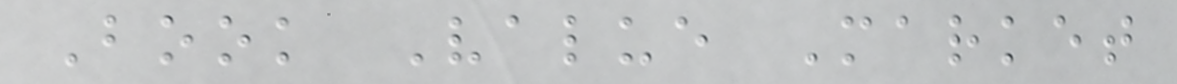Book Value Market
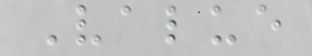Value
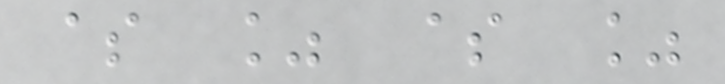$ % $ %
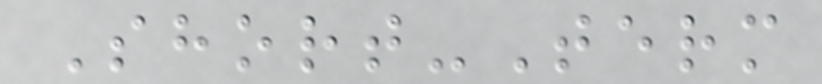Short-Term
